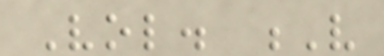Vol. V
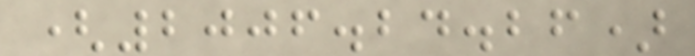(2006.24.26)
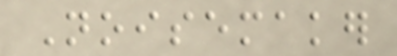Noisemaker
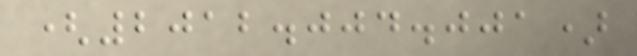(2012.004.001)
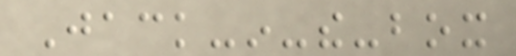Jack-in-the-box
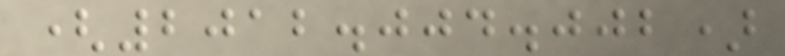(2012.004.002)
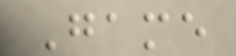Game
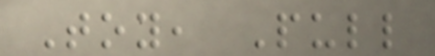Toy, Pull
